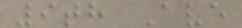9th Ave
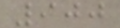900
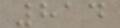814
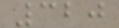320
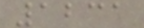1231
